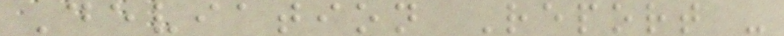Deviation Report -
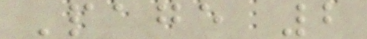Page 2
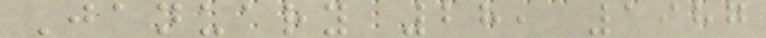January 28, 1987
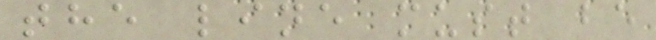the line must be
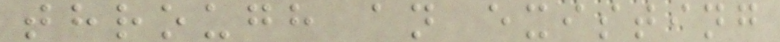through an existing
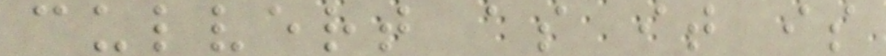culvert as it is
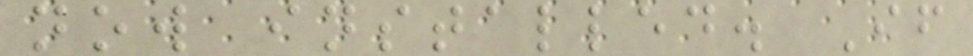now installed. If
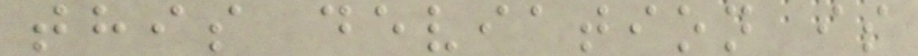this deviation is
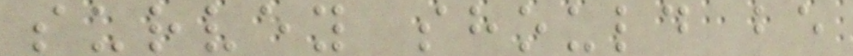survey should be
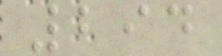294
